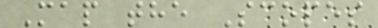Map the Scopes
